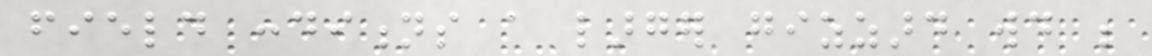field conditions a larger gizzard would be
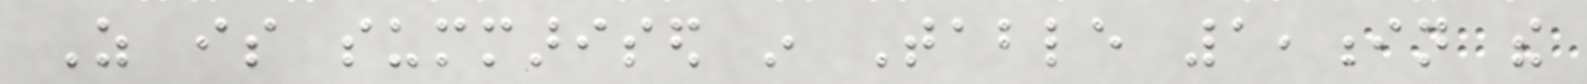As is summarised in Table 1,in the
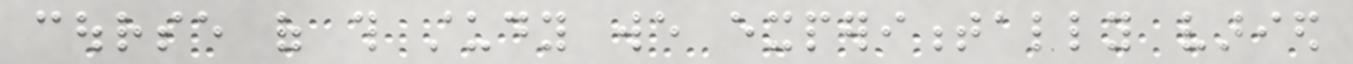course of this study we experimentally varied
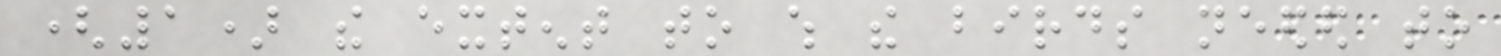(1) the extent to which the birds needed to
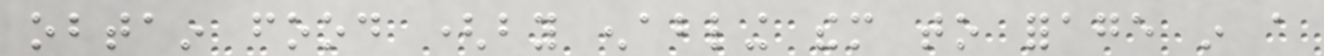obtain food (by enabling them to forage in a
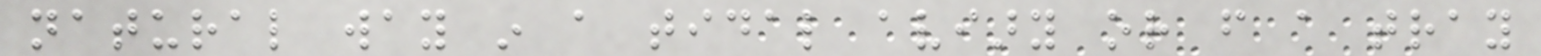natural way in a tidal aviary or from a tray
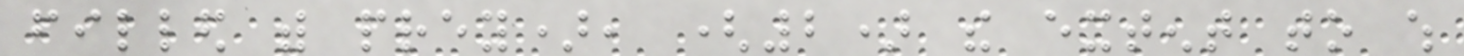filled with prey), (2) the extent to which
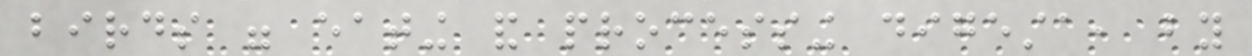birds were eating and processing digesta, by
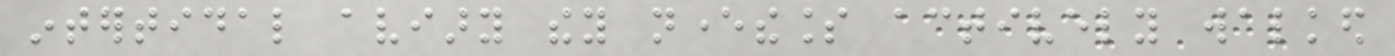intertidal aviary they nevertheless actively walked
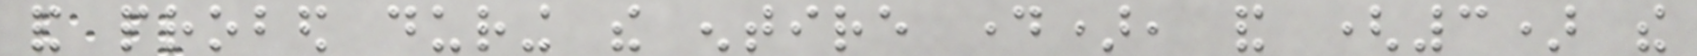and probed during the entire day), and (3) the
